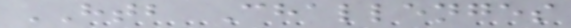HTB Challenges
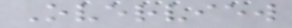Overview
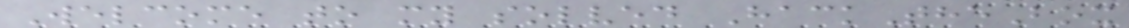Welcome to my solved HackTheBox
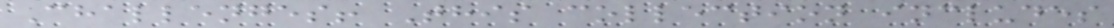Challenges! This collection includes
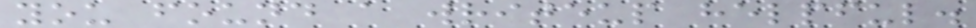you found a writeup helpful.
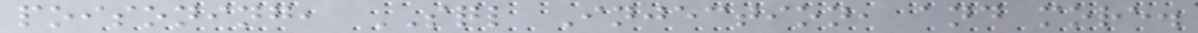poisoning, SQL Injection, and more.
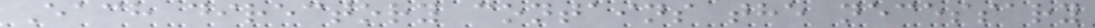Each directory contains the necessary
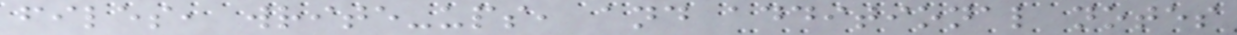files, write-ups, and additional notes
